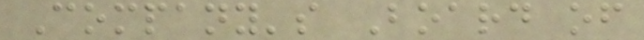Company's Board of
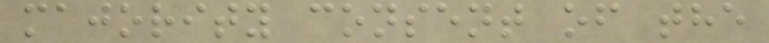majority consent of the
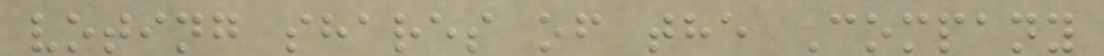voting shares of the Company
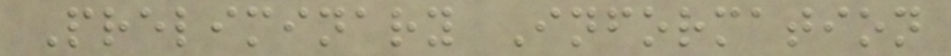Preliminary Information
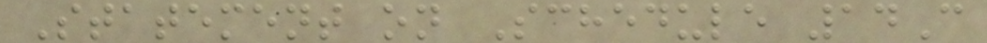Statement on Schedule 14C
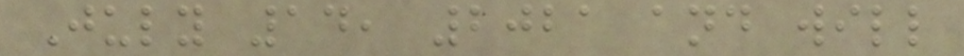July 14, 2021 and will
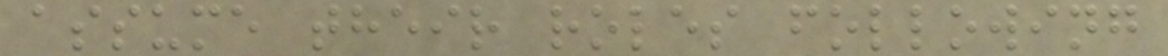assume their roles following
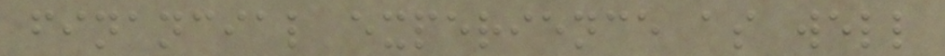financial experience as well
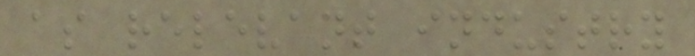as relevant industry
